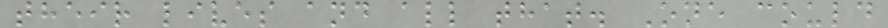their lives and all that. One could
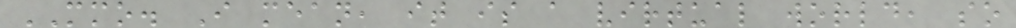MMO. I mean, it is a virtual world, so
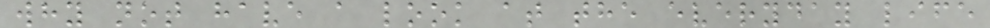why not have a look at the everyday life
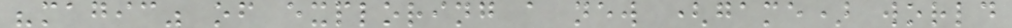"magic" of exploring a new (game) world
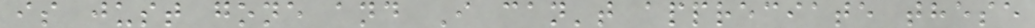is just gone and I can't appreciate these
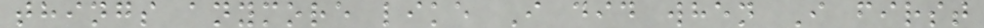things anymore like I did when I first
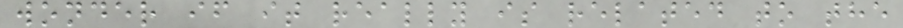wonder if it really is related to the
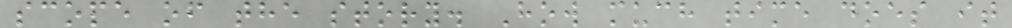scope of the story. How much time does it
